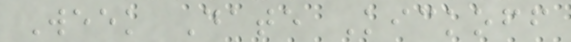Week Date Kickoff
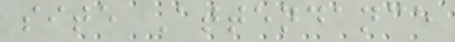site Attendance
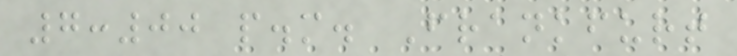7:00 p.m. Frankfurt
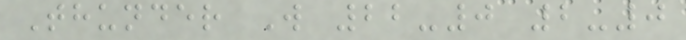Thunder W 22-0 2-0
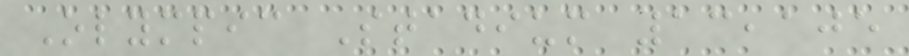Olympic Stadium 13,105
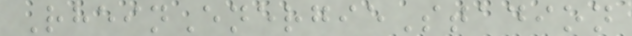RheinEnergieStadion
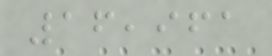16,961
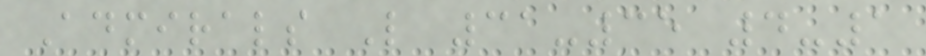Admirals L 31-35 4-1
